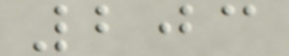203
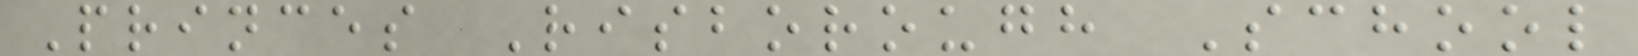Princes Risborough School
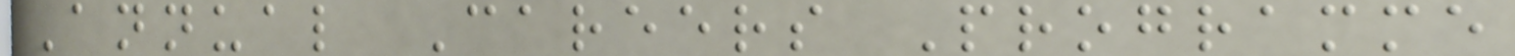Annual Careers Programme
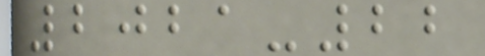2021-22
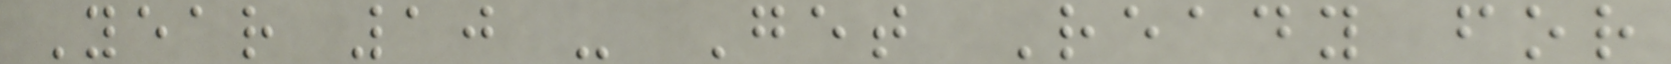Year 10 - Get Ready for
